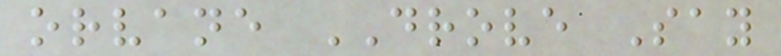orvane DROVE Say
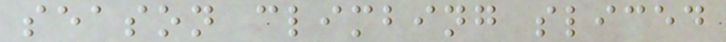season climbing sliced
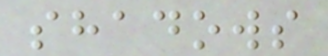shadows
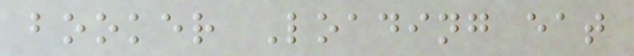booker Loading eat
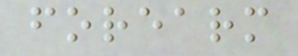forearm
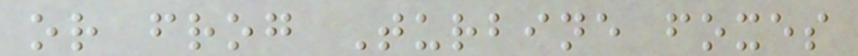or frog Turbine foxes
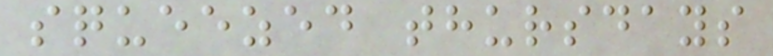squeezed thursdays
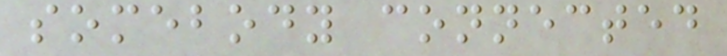somebody connected
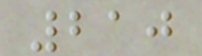210
